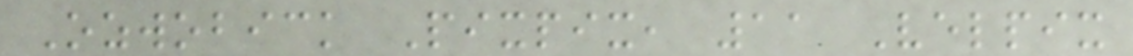Ozwobick Pixpix, 11 Velpix
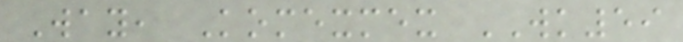Way, Komexmex WK59
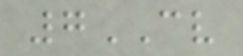7CV
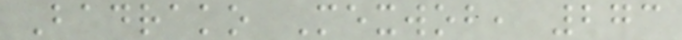Badrako Mexwob, 273
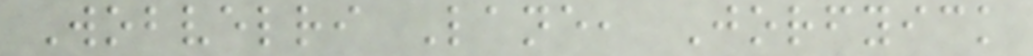Wobvelri Lane, Jorfyick
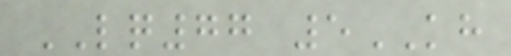LQ77 5KH
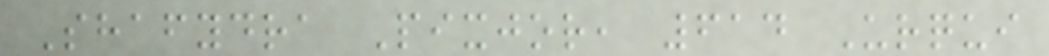Shafydra Pixjor, 614 Urqui
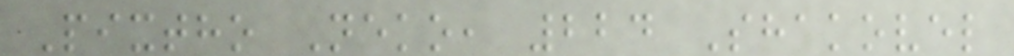Pixtho Neko, 224 Shakovel
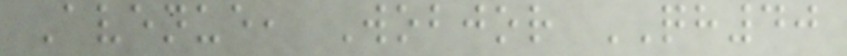Avenue, Wobjor QH40
